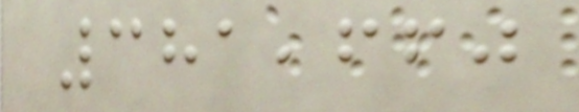381,660
